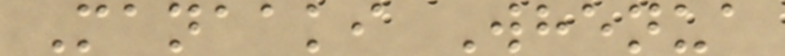Manaaki Whenua
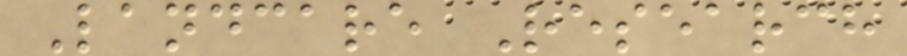Landcare Research
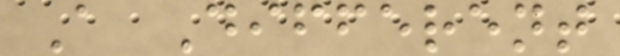A Different
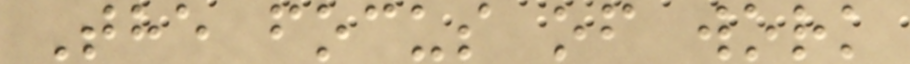The focus of work
